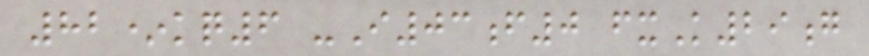82*kq6 -I03f0 fxK29g
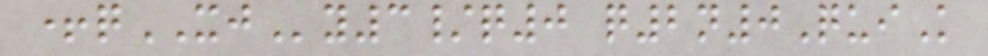+qXJy3/q0 q2n0QuiK
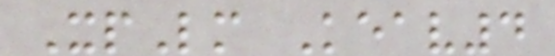XpLm Keav4
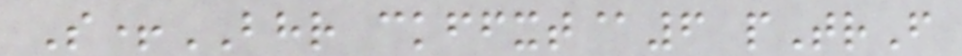S+BHR ckffxt@6 pTrF
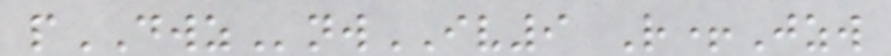pDWZnwIV9 R+Jzw
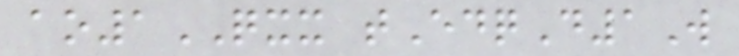ao1QXX tEdqD1W
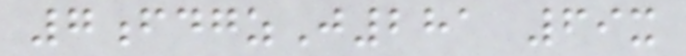7fdgzJ281 69x
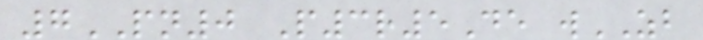7PN0 P3r5De wZB
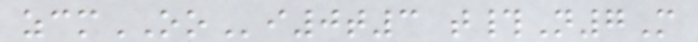zcmOOi0t3 t#N7M
